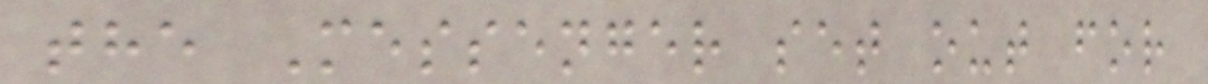the Messenger set out for
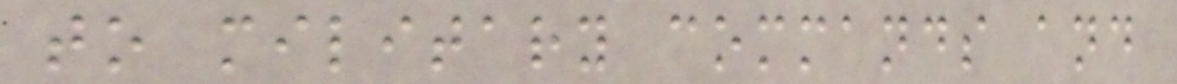to military commands and
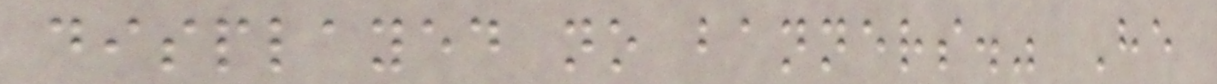displayed no banners." He
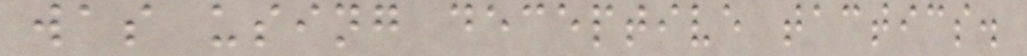was using deceptive tactics.
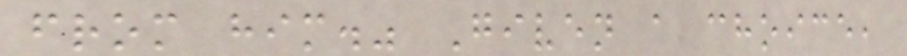from him." Given a choice,
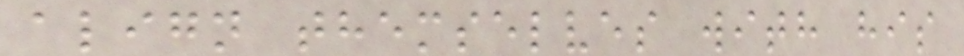align themselves with his
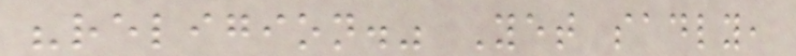"religion." Yet sadly,
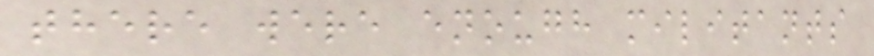there were enough militants
